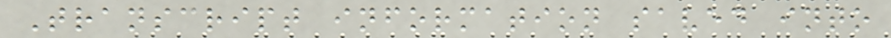Transcript information saved into
